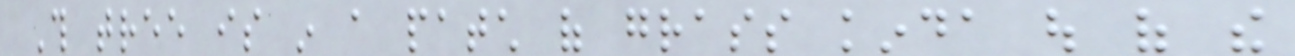This tree is in a patch of grass kinda out of the
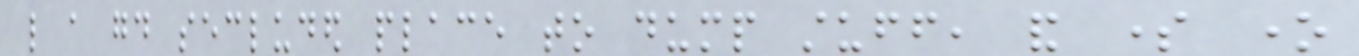like a good secluded place to dump stuff, and some one
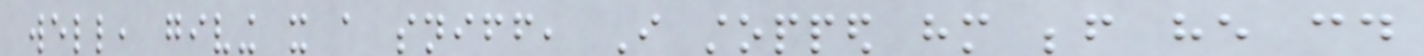well, giving it a sniff, I stopped him before he could
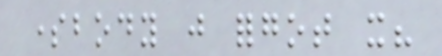somebody just forgot it?
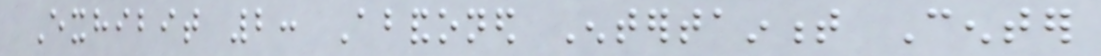Exhibit 2: Abandoned Entertainment Center
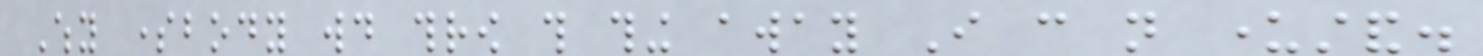Why somebody would throw this thing away I can not understand.
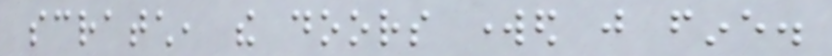scratch, the doors worked just fine.
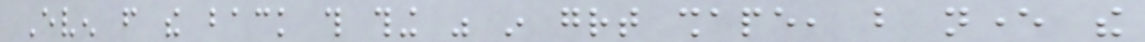Even from the back this thing was in great shape, but never the
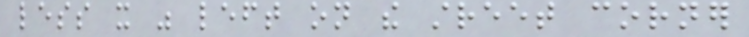less it was left on the street corner
